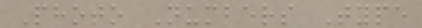Photo Numbers Type
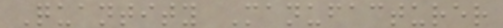Quantity Manufacturer
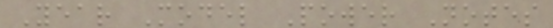Year Model Power Notes
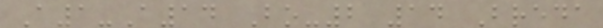A1-A14 Bo-2 14 Breda
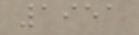1951
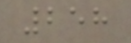258
